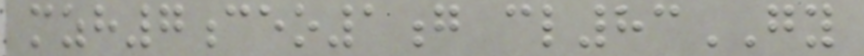mzh7ceo1g cl83GY
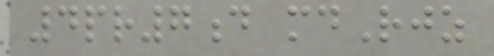4pr7d mdRjz
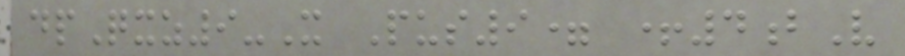dpQxz9-X Pus9= +4bV
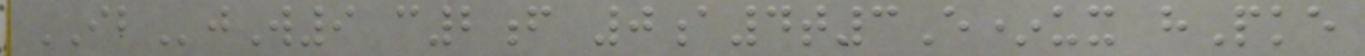IBjW9 c2f 0a4t3E*ux hPke
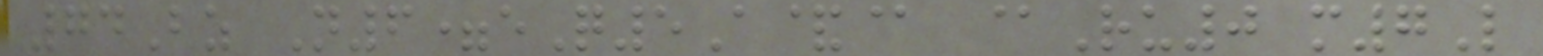74Bz N6=eQ5A&@ @Ru0 m7L
